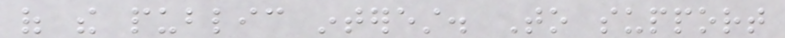of the public interest. To support
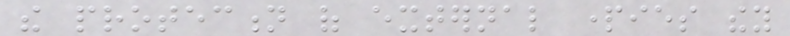the protection of external parties they
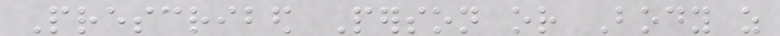Prescribed Person or Body as
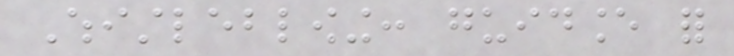Whistleblowing: guidance for
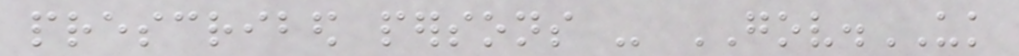prescribed persons - GOV.UK
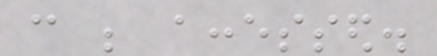can be accessed.
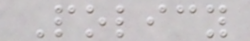Policy
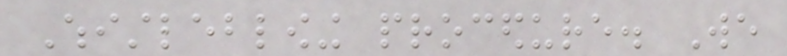Whistleblowing procedure. We
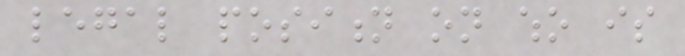legal position on who is
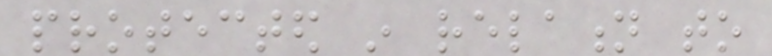protected in relation to
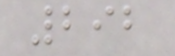292
